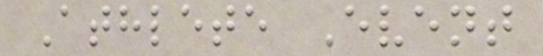Athlete Event
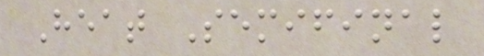Heat Semifinal
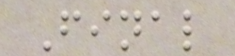Final
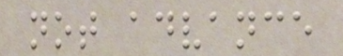not advance
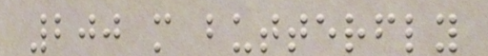200 m butterfly
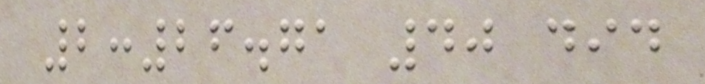2:26.71 40 did
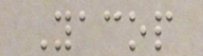Yacop
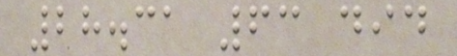28.31 63 did
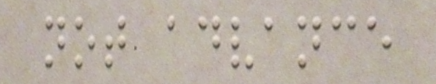not advance
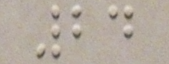24
